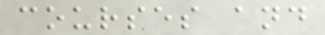courses and
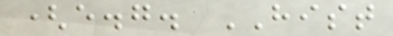(e.g. HIST
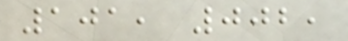101, 002,
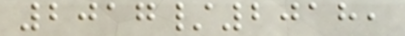2017/2018,
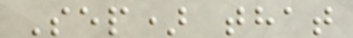Sep) that
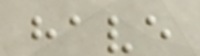have
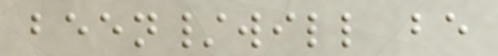been/will be
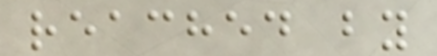reached by
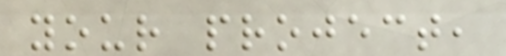your project,
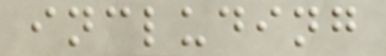including
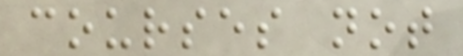courses not
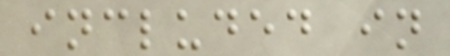included in
